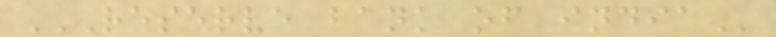RESERVE BANK OF INDIA
